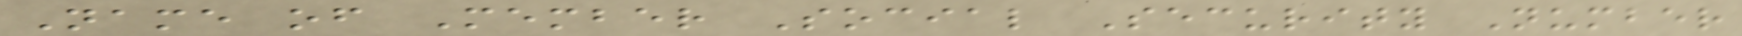Name of Member Social Security Number
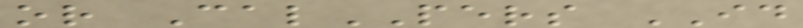or CalPERS ID
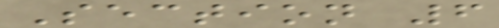Section 6
